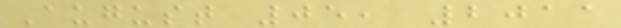August 05, 2011
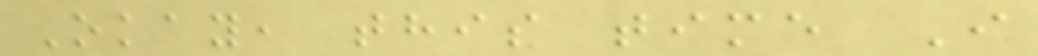Okay, this time I
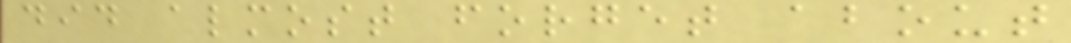did almost forget about
